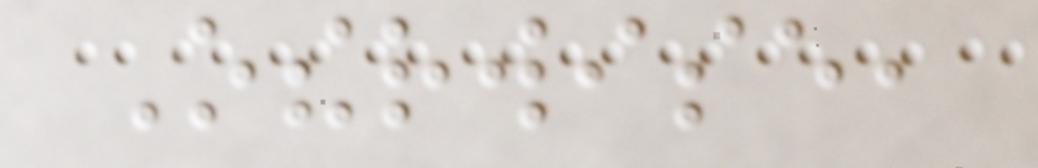Otherwise,
